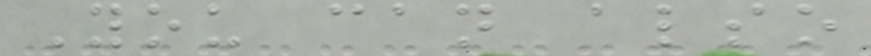You can also
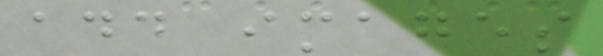add images
